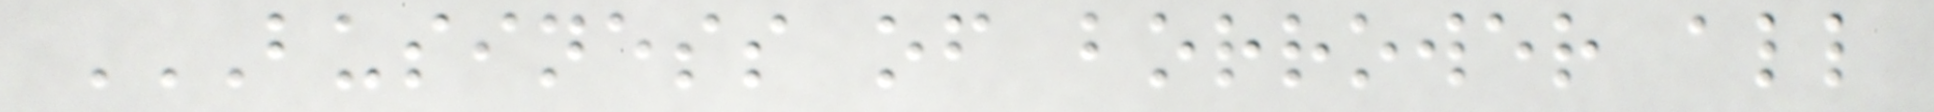BUSINESS OF BORROWER ALL
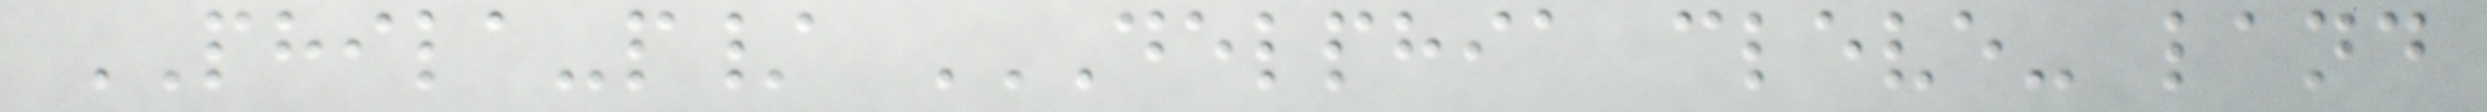PHILA-p/ DELPHIA CLEVE- LAND
